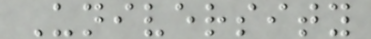University
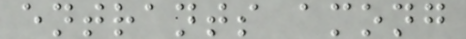entrants among
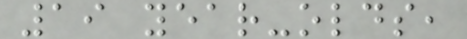19 year-olds,
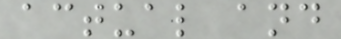actual and
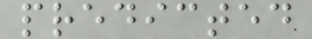predicted
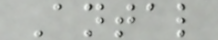Antal
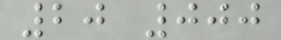20 000
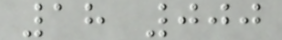18 000
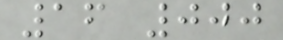16 000
